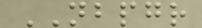NBPGR
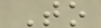To
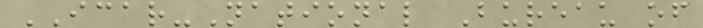ICAR-National Bureau of
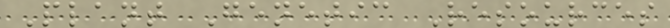Plant Genetic Resources
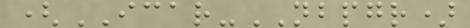(ICAR-NBPGR)
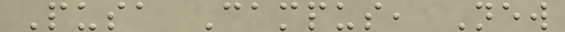Pusa Campus, New
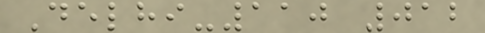Delhi-110 012
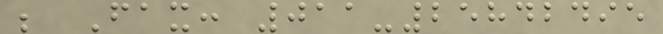; Fax: 011-25842495
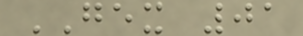GEX 01
